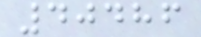40486
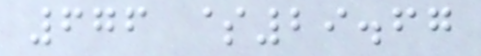676 $29.67
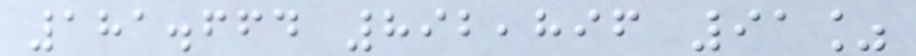181.664 892,896 91%
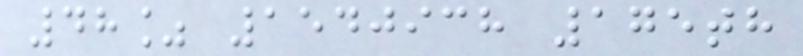48% 1540938 175th
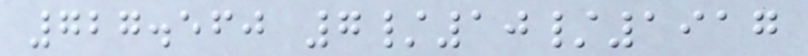727.560 7/10/1917
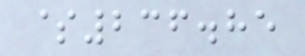$236.85
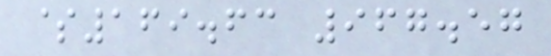$169.63 967.57
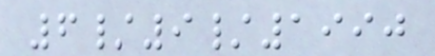6/9/1990
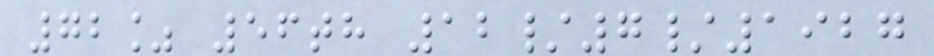72% 56th 12/7/1927
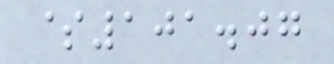$101.07
